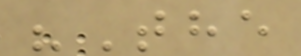"The
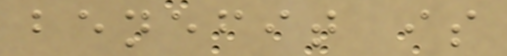benefit is
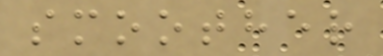smoother
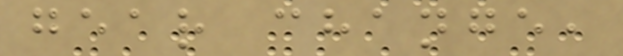gear change,
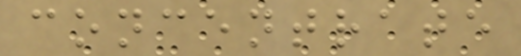concentrate
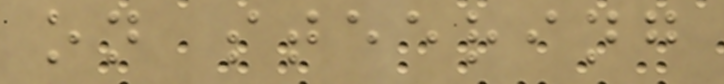on steering
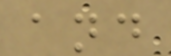and
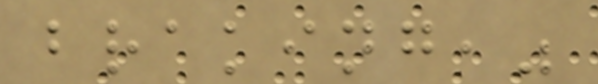braking,"
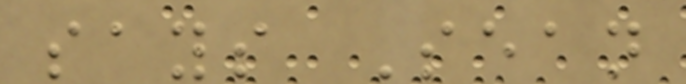says Sean
